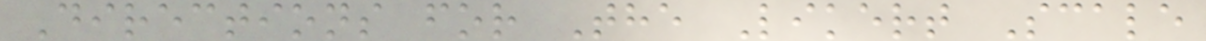Directions for The Likert Scale
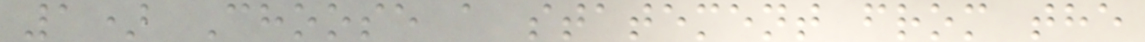1) Choose a statement from the
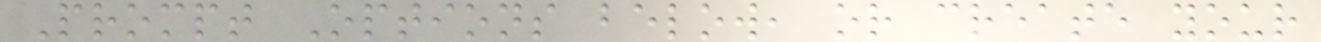Prompt Options below, or create your
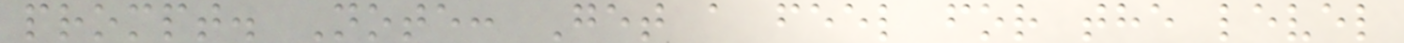prompt. Note: Get a feel for the level
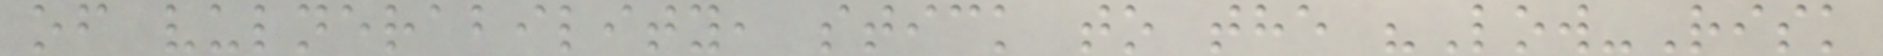of vulnerability, stick to the "Low-Risk
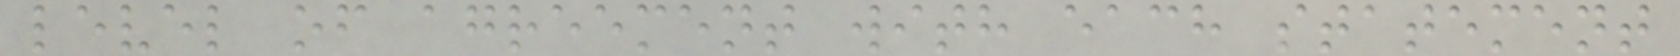level of agreement with each statement
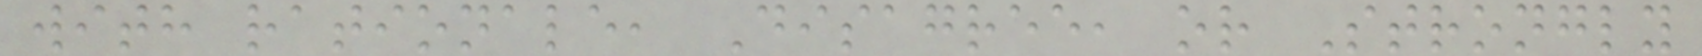with rationale, Disagree, or Strongly
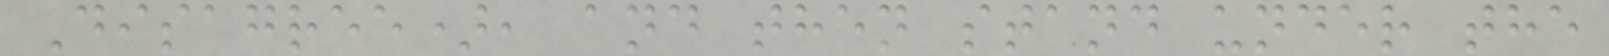Disagree), and then stand under the
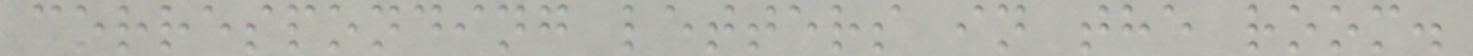corresponding letters in the room.
